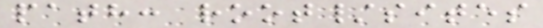path: root/sites
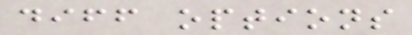diff options
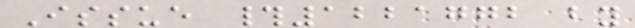Issue #1221772 by
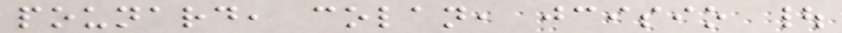pounard, colan, jcisio |
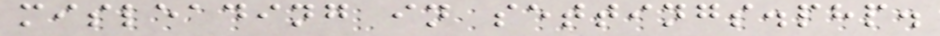misleading in settings.php.
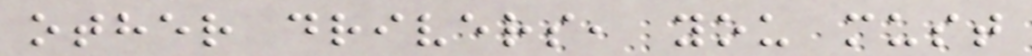other drivers, you must
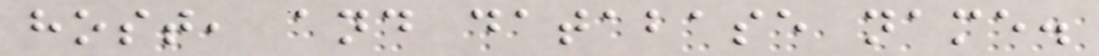host, and database name.
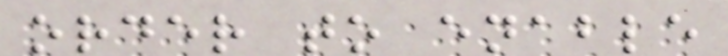order to enable
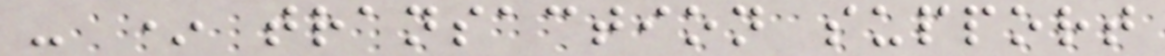- * transaction support
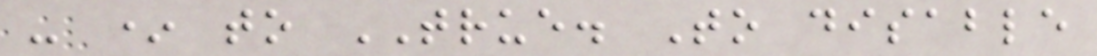- * to TRUE. To disable
